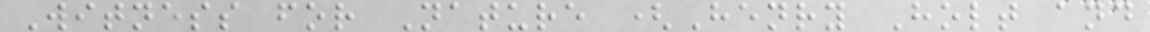Witness for Nature (Henry Holt and
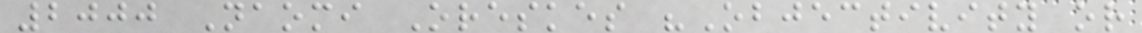2000 Naomi Oreskes "Objectivity or
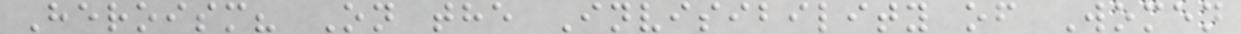Heroism? On the Invisibility of Women
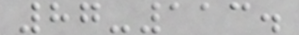87-113.
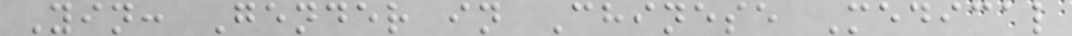Yin: Gender in Chinese Medical
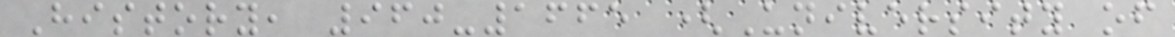History, 960-1665 (University of
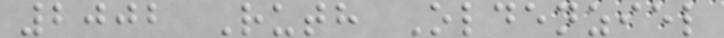2002 Ruth Oldenziel
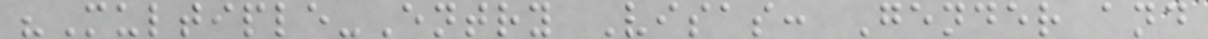"Multiple-Entry Visas: Gender and
